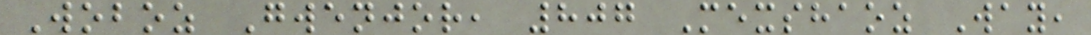Woboz Gwenjor, 807 Mexshaoz Way,
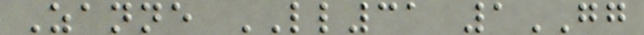Zanne LL31 1GG
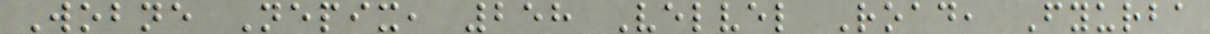Wobne Nepix, 258 Velvel Road, Fyurba
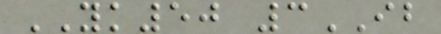YK50 3IB
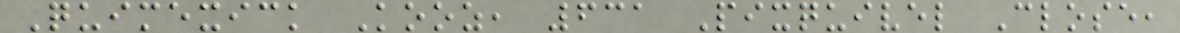Quimexick Kooz, 631 Pixquivel Close,
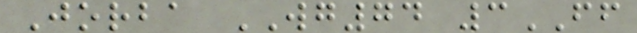Jorba WG74 3FF
